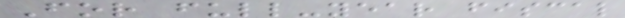For full-year fiscal
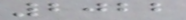2022
